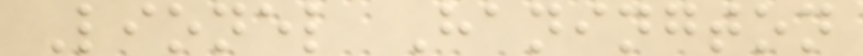Lionel Hanington
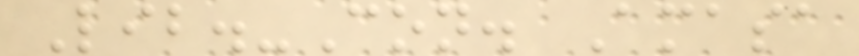Lib.-Con. Amasa
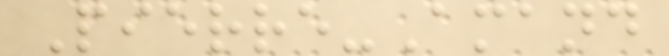Pierre-Amand
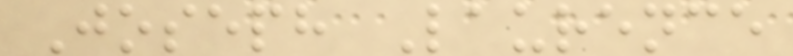Joseph Laurence
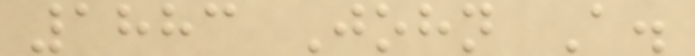1883 John A.
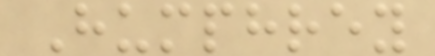Humphrey
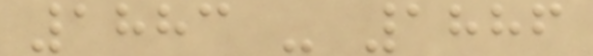1883 - 1886
